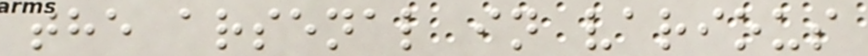the arsenal in various
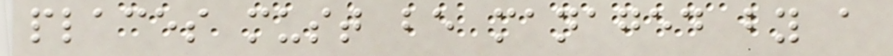places must be managed by a
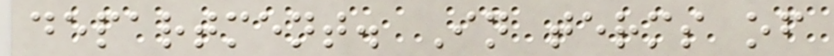department. In terms of
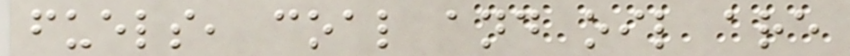fuels, coal and oil are
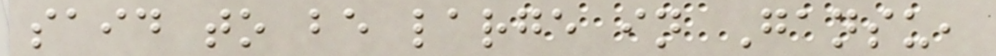said to be large in Gansu,
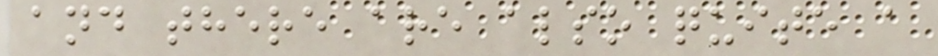and there are also quite a
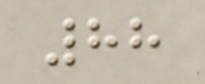88
